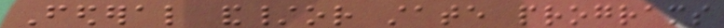Federal and/or state programs
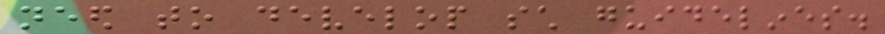need to develop such guidelines.
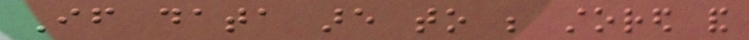If data are to be stored and
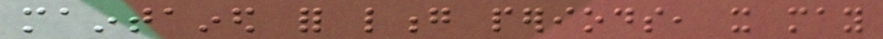maintained for long periods, it may
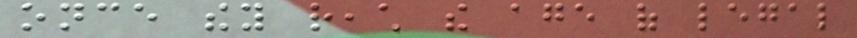once they reach the age of legal
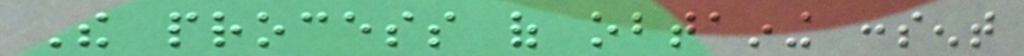The process of obtaining consent
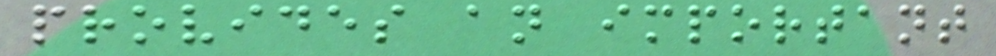provides an important
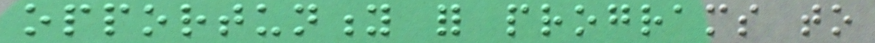opportunity for programs to
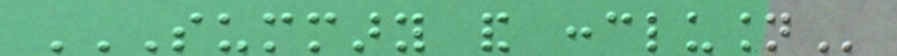SUMMARY AND CONCLUSION
